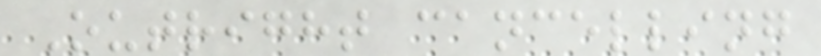Outright cancelling
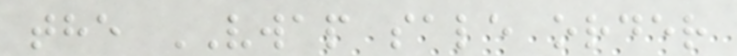the VWAP sale order
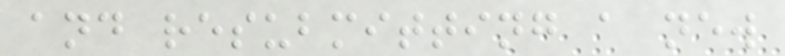and resubmitting a new
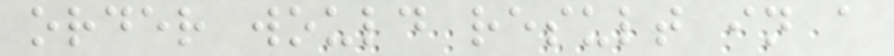order would result in a
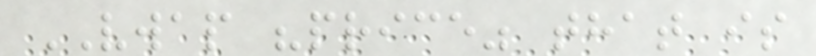VWAP "price" that is
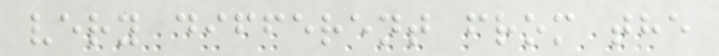very different from the
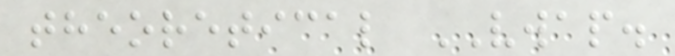theoretical VWAP.
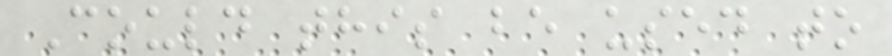Could this be used to
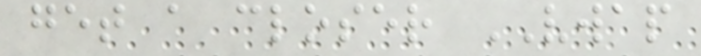get a closer VWAP
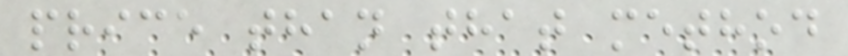price than that method
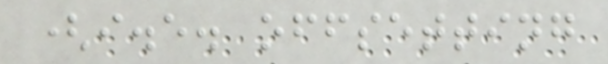(i.e. offsetting
